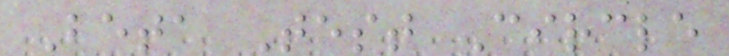Beta Test Circle
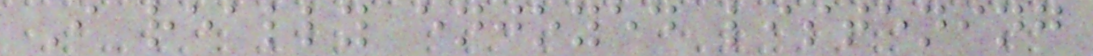I really enjoyed listening
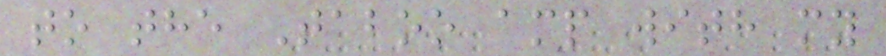to the Taboo amp with my
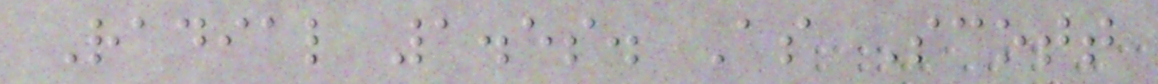Radial 1.5s. As Scott
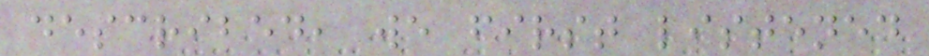described, we first listened
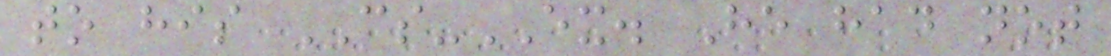to his CS-EX. He had not
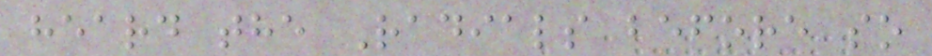heard the Radials before so
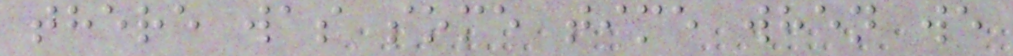there was some time when we
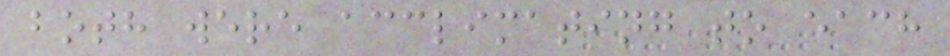both were acclimating to each
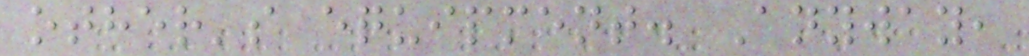other's equipment. Anyway,
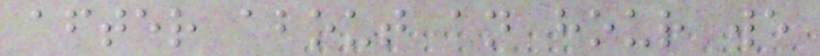after about an hour we
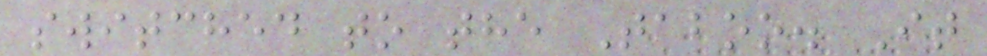switched to the Taboo. It
